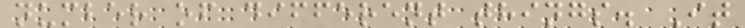number of different things. It
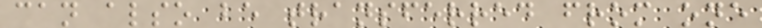can also be transferred from one
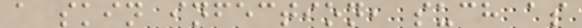a skin infection, such as
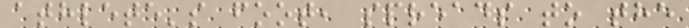athlete's foot, spreads to the
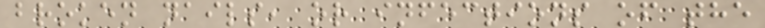broken nails, or infections of the
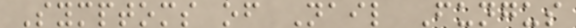Symptoms of Nail Fungus
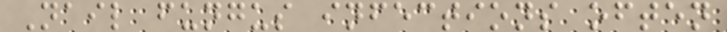Nail fungus infections often
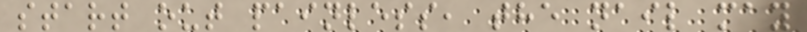start out painless, the nail may
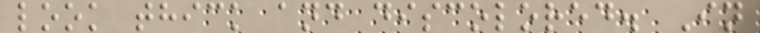look thick and discolored. In
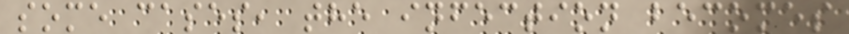some cases, the infection becomes
